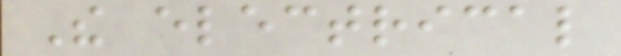The electrical
